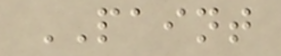PAINT
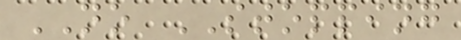NO STOPPING
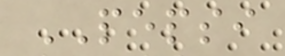PEPSI
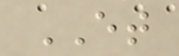ET
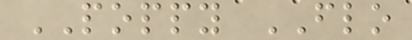POPPY FLO
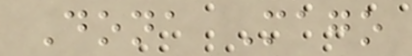Dona Mago
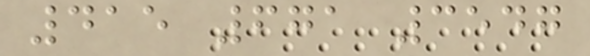415 671 3547
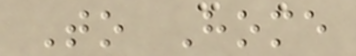To Home
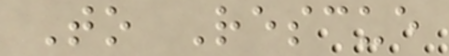To Rescue
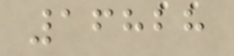16828
